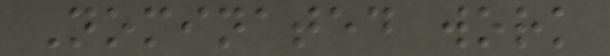Nominated work
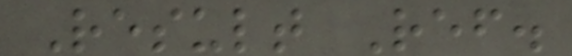Result Ref.
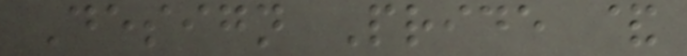Design Pride &
